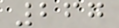267
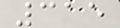315
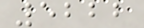5222
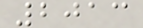2013
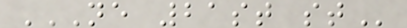NE 21ST ST
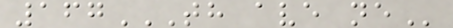167TH AVE NE
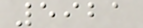5921
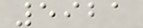5921
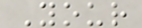Your
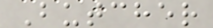Butcher
